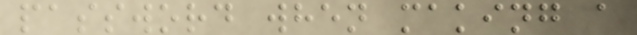password when making a
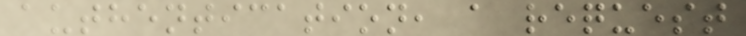authentication, a request
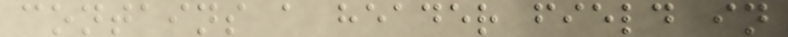contains a header field in
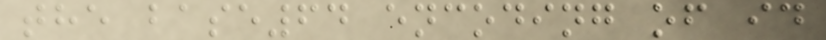the base64 encoding of id
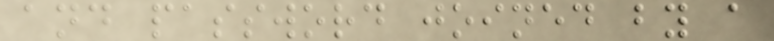and password joined by a
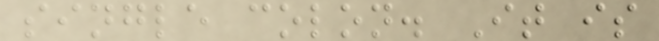single colon. It is
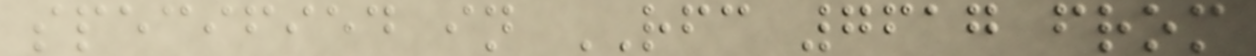specified in RFC 7617 from
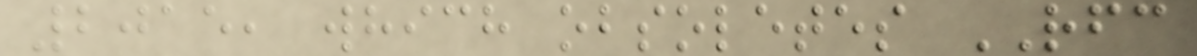2015, which obsoletes RFC
